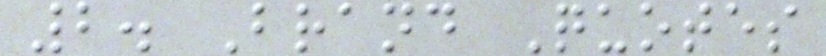2. Brand Quotes
